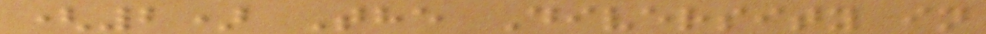(2) The Diversity in
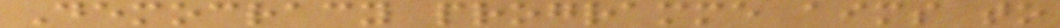Democracy programme aims to
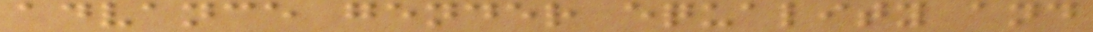advance gender equality and
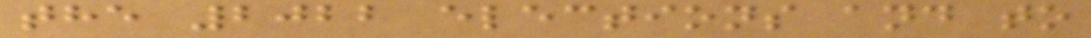the 2022 elections and to
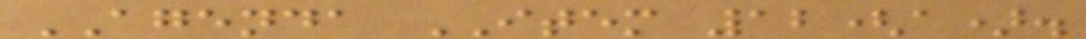AGENDA ITEM 12(a).
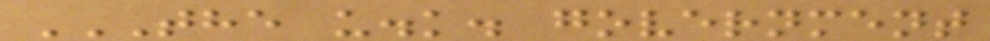THE U.K. GOVERNMENT
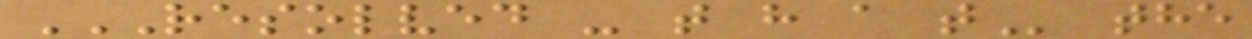RESOLVED - T H A T the
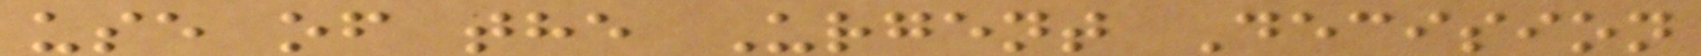use of the Urgent Decision
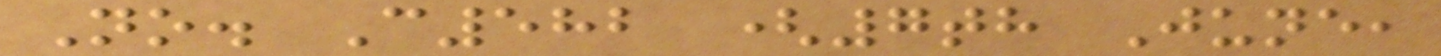No. C582 (7th June,
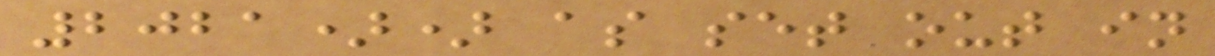2021)) as set out in
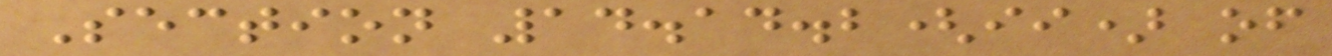Section 14.14.2(ii) of
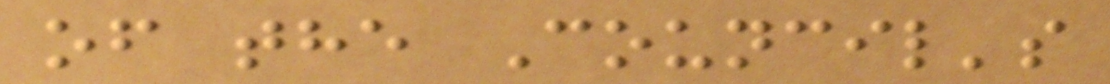of the Council's
